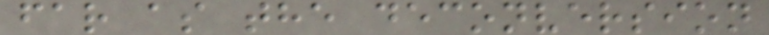far as the deconversion
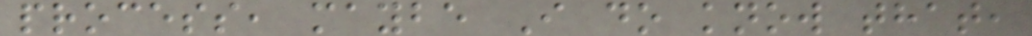process, maybe I do know that,
